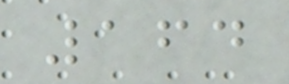164
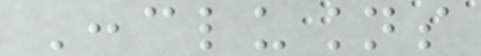Conclusions
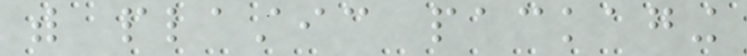with plastic packaging
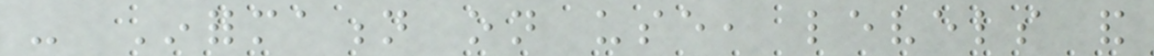- Information on use, levels and
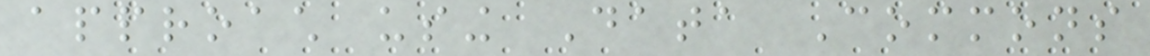approach using Data Commons
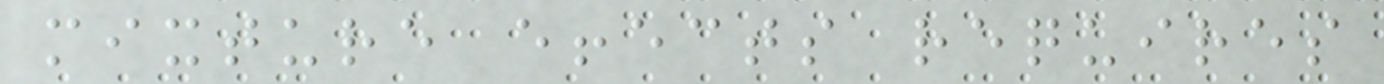mixture effects requires
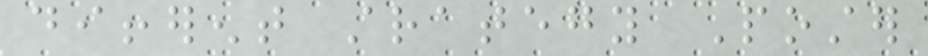different strategy Poster
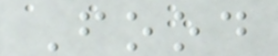Food
